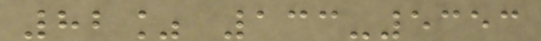82% 133-5353
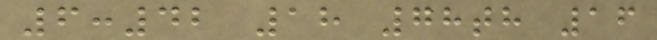6:42 18 78th 16
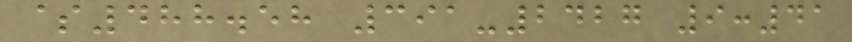$488.58 391-2427 9:41
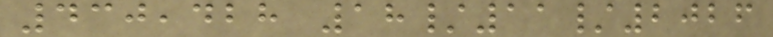430,428 18/11/2026
